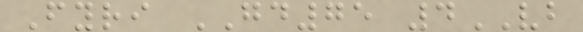Fyri GD75 4VB
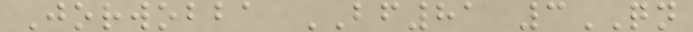Jorwobba BF81 3QN
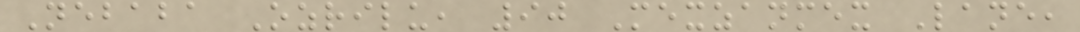Nebaba Ozrilu, 90 Mexzanmex Lane,
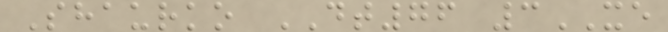Shaurko DT76 3XE
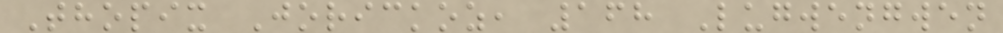Thopix Jorickoz, 168 Lugwengwen
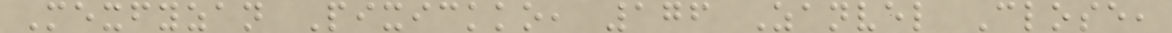Mexfyzan Pixickko, 176 Zanvel Close,
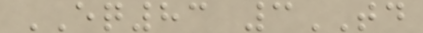EQ83 3TD
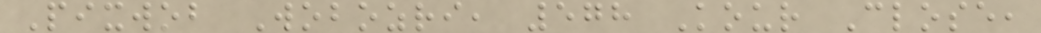Pixwob Wobozri, 578 Kour Close,
